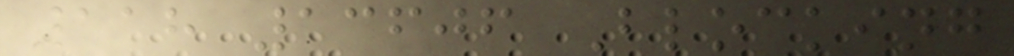118 13606 Blocking
